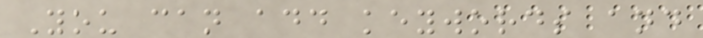You can add keywords and
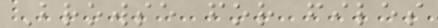Browse for files
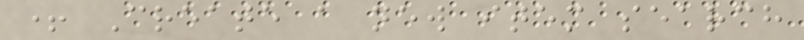+ Create a new item search
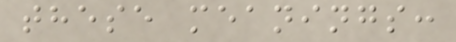these meanings:
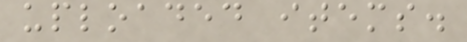uploaded items.
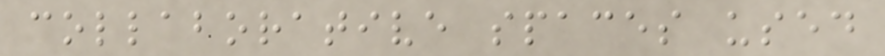collaborative spaces used
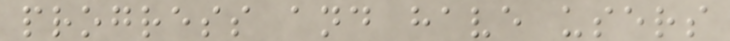progress and have users
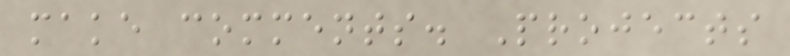make comments. Projects
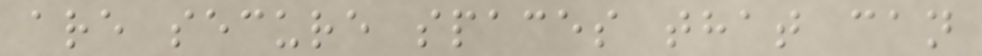are secure spaces that can
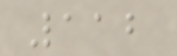112
